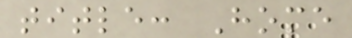title: Home
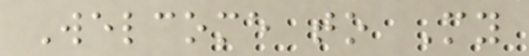Welcome to My
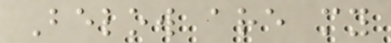Below are my
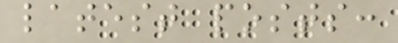latest posts:
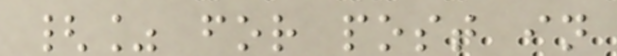{% for post in
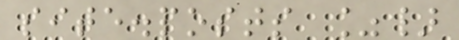site.posts %}
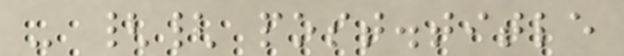- {{ post.title
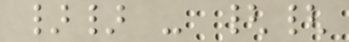}} - {{
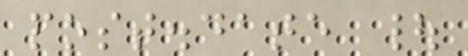post.date |
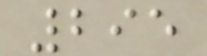295
